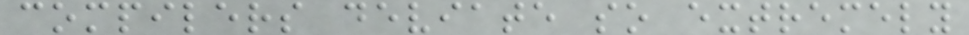compilers deviate so extremely
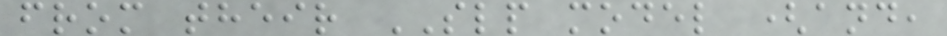from their SLP model (and,
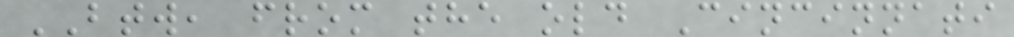BTW, from the old Cincinnati
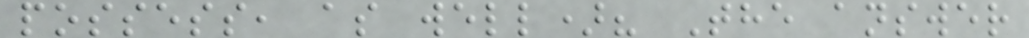possess, as well)? The answer
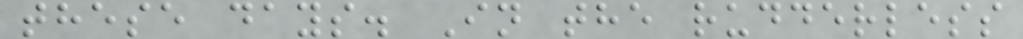these days. In the rudderless
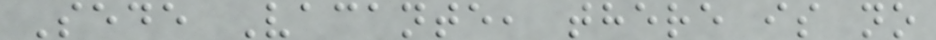Sede Vacante, there is no
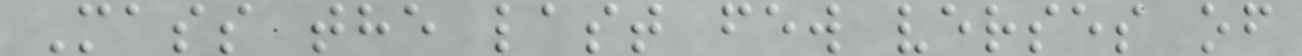Mass the last few verses of
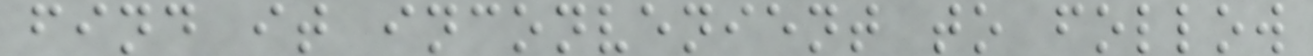find it inconvenient to follow
